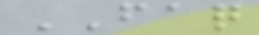FAQ
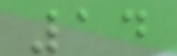14
